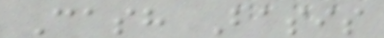Cash Basis
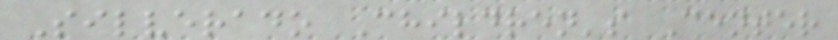Silverado Children's Center
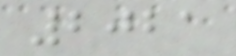2021
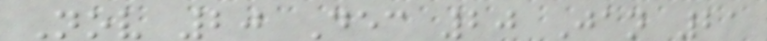Nov 20 Dec 20 Jan 21
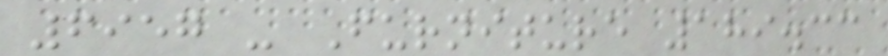6957 - Furniture 189.33
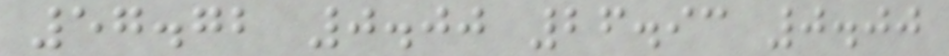57.72 0.00 26.93 0.00
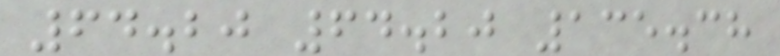64.20 64.20 135.38
